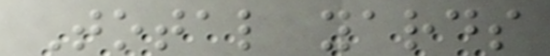Total yards
